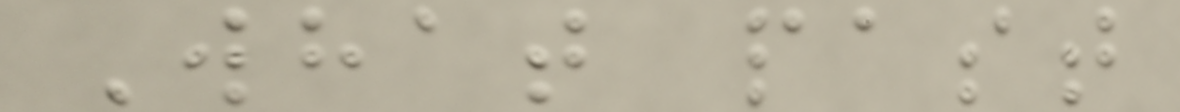What past
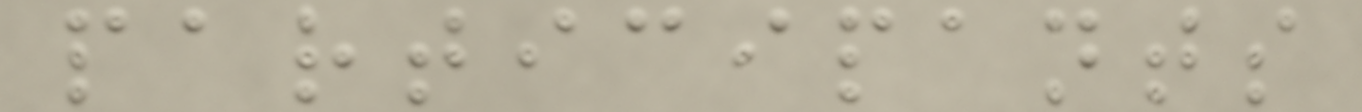participants
